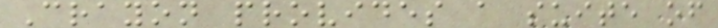Crayon provides a suite of
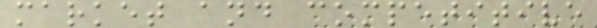market and competitive
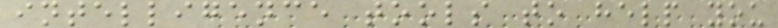intelligence tools to help you
